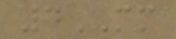4MM
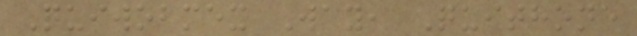Quiwobmex Way, Quithone
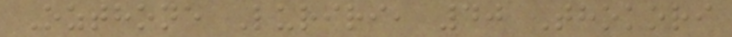Ozthone Luriri, 40 Thokori
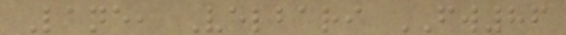Lane, Velbari FW86
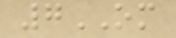7OM
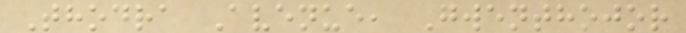Thodra Avenue, Gwenthojor
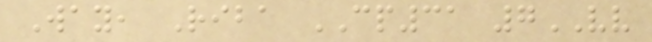Way, Riba CP31 7VV
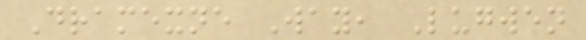Dramexne Way, Lugwen
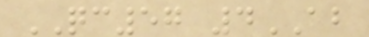QC57 4AB
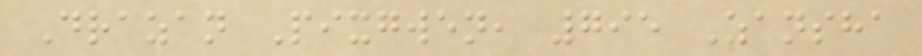Drazan Pixgwen, 795 Zansha
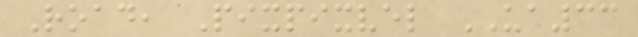Road, Pixpixvel UA33
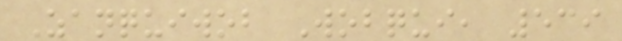Zanquiwob Wobqui, 539
